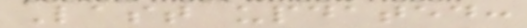Last updated:
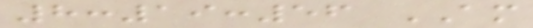8:19:56 AM
